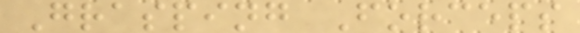Grasping Forceps
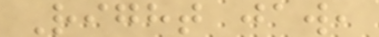Right jaw,
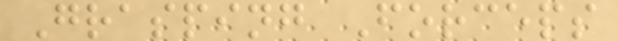Grasping Forceps
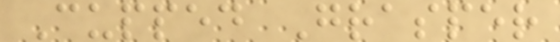Cupped Grasper
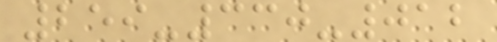259-330-012
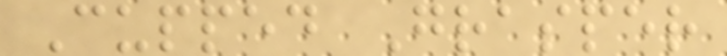Cupped Grasper
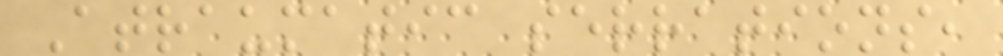Atraumatic serrations,
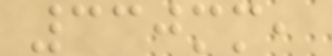330mm,
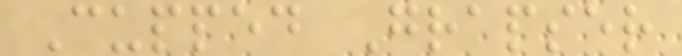Cupped Grapser
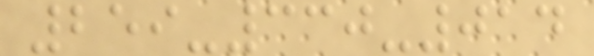259-330-014
